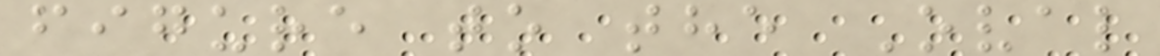figure to the Oval
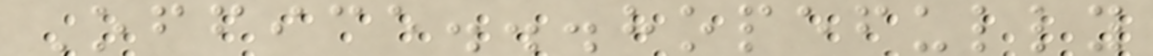Office...hopefully
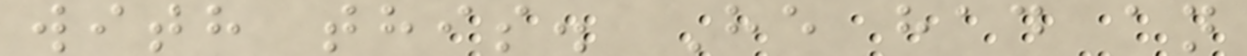with this. He had an
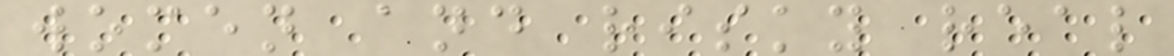women and risky real
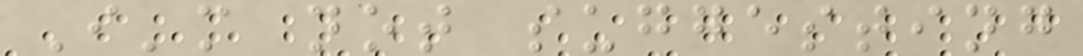I'm not suggesting
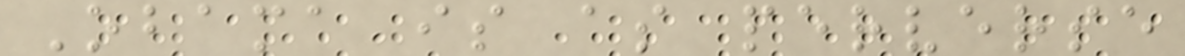Obama is as perverse
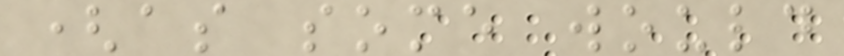(as some would
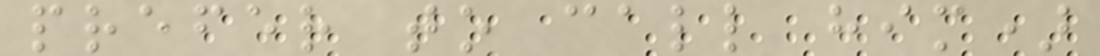prefer to call him)
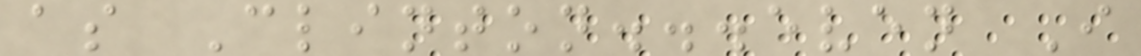as Clinton...even I
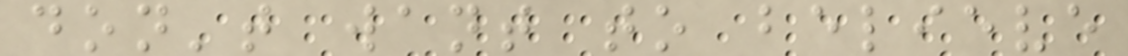don't want to believe
